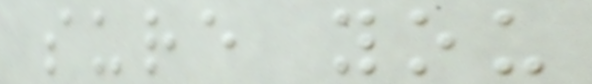sure you
